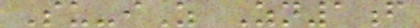Su-iZ Zn1f
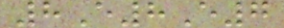8E8E7
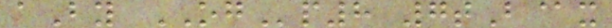aBy OGp8 7tB@x
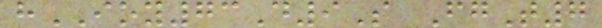hIOY73D9S FgT7
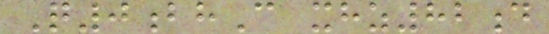Q0bhC xhz82d
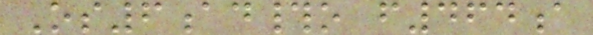Os6ad#o f464a
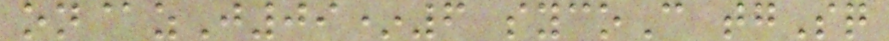on@zJ09*6 sycoC tgSq
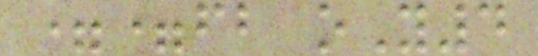==fb oY4
